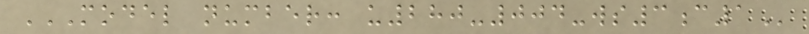MODEL NUMBER: U280-004-WS3C1
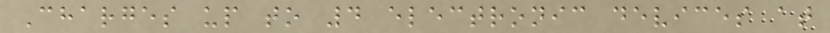Charges up to 4 electronic devices at
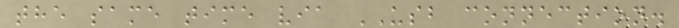the same time via USB connection.
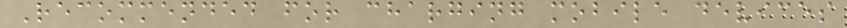Recommended for charging mobile devices
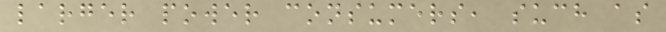larger power consumers, such as
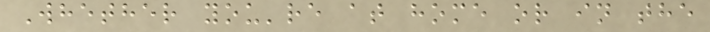Whether you're at home or in the
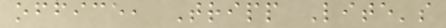office, Tripp Lite's
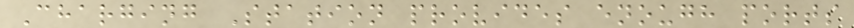Charging Station provides enough ports
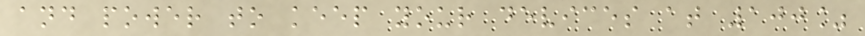and power to keep your devices at 100%
